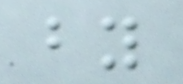by
